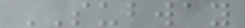SUBWAY
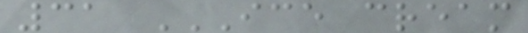31 ICE CREAM
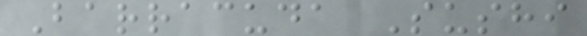Barracuda Sushi
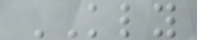KLY
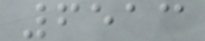6513
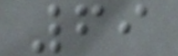69
